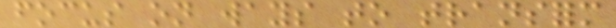focus on ways to transform
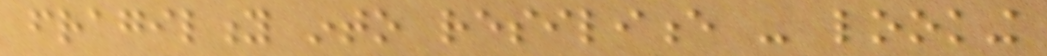fragility into resilience - looking
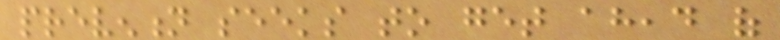prevention seeks to get ahead of
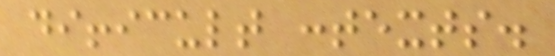difficult contexts.
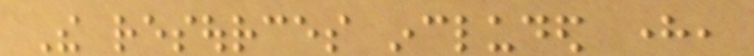The resources included here,
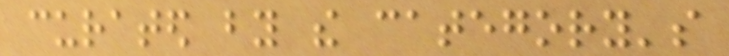curated by the category's
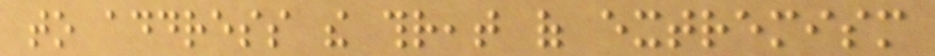to address the threat of extremism
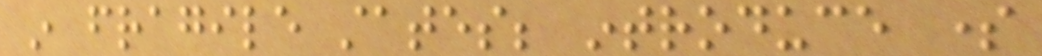in fragile states; introduce some
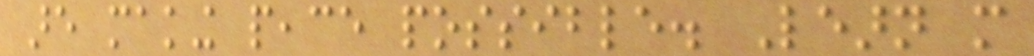are making peace possible. Learn more
